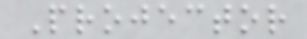Projector
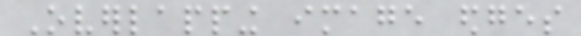Overlapping image edges
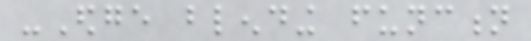-Edge blending function
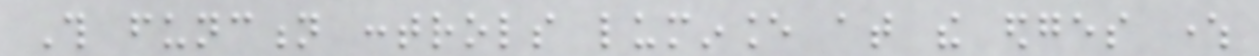This function controls luminance at the edges where
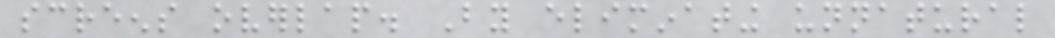screens overlap. By eliminating unnatural
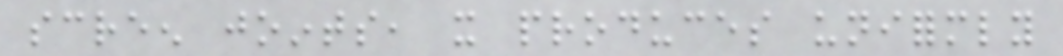screen joints, it produces uniformly
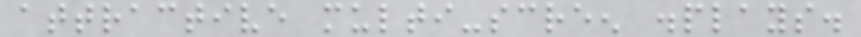attractive multi-screen displays.
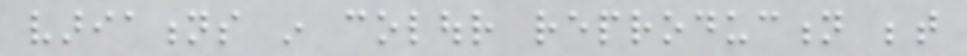variations in colour reproduction between
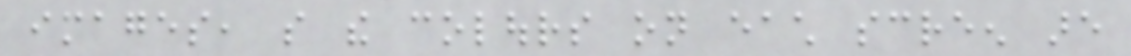images, so the colours on each screen are
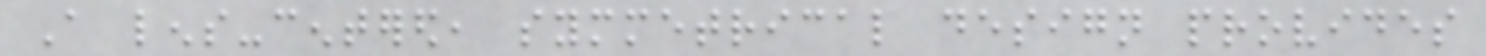A lens-centered, symmetrical design provides
